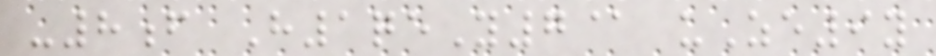-8f H1qeY7@ uZe9y
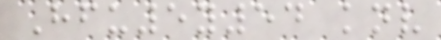Hfu5y54 knv
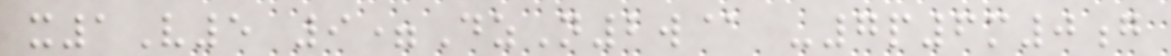x1V5 9=DzN2w@ -7p6m0g
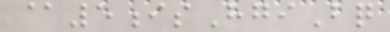@5isHgiBq
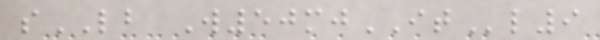sLB W50mjITl9
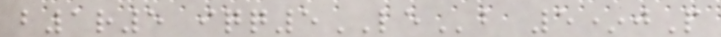b1r5 iqq5LEb 5*jP
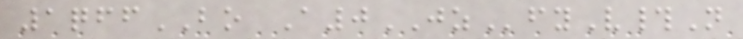1qffBO A0JZfyV#N
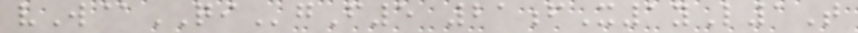vW@QIgF5 21fX1yL1T
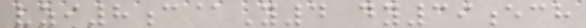vzi8c@Y4 dy39ech
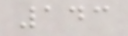143
